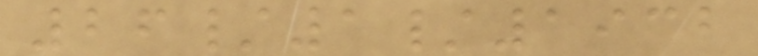26/1/1932
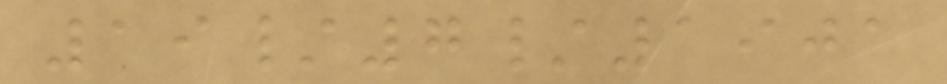19/7/1901
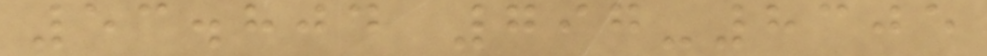53.804 797-8305
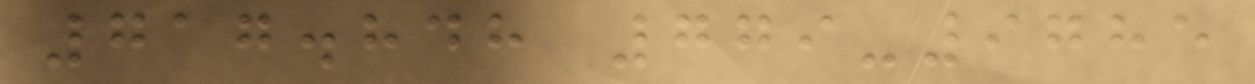717.848 779-9785
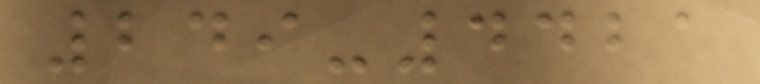249-4421
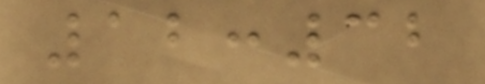12:32
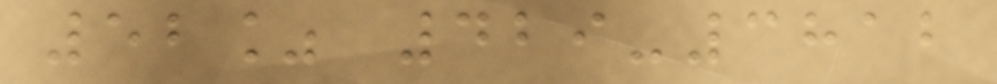52% 429-3812
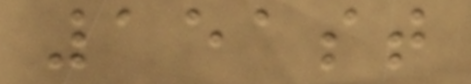151st
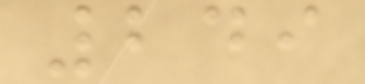249
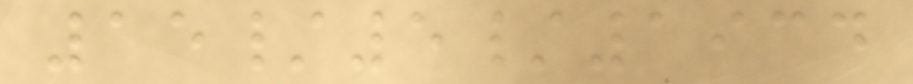15/5/1934
